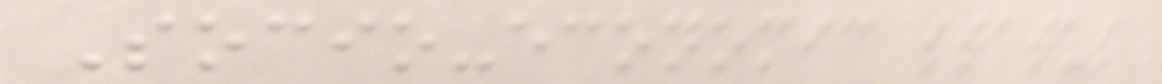Socio-economic status
